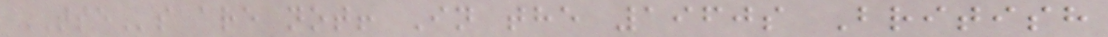TSEs are not! In the 1960s British
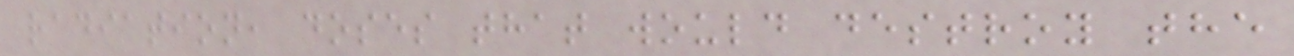radiation, doses that would destroy the
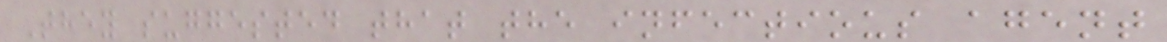They suggested that the infectious agent
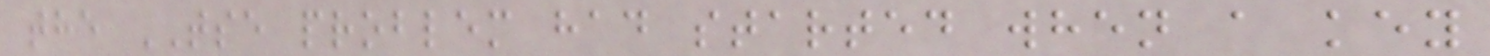the TSE problem had started when a key
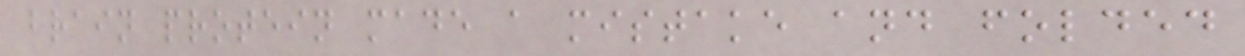brain protein made a mistake and folded
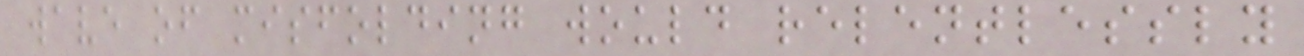wave of misfolding would relentlessly
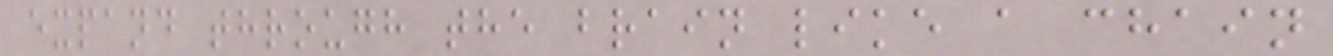expand through the brain like a chain
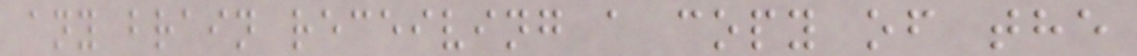any brain receiving a copy of the
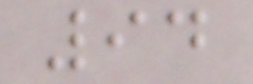94
